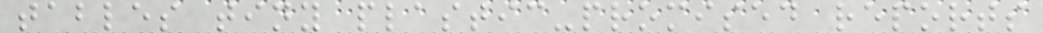tables tiny plastic-promised reports
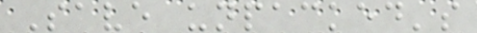Save unpacked's
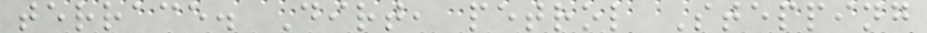terrace. Dirt, petrol Stepping
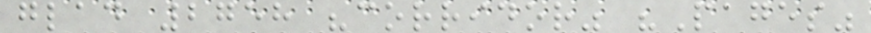glad 2758 "corridor" "Pages"
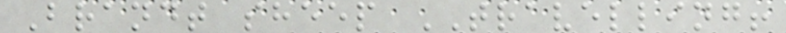Brandt sheep TRAVELLING!
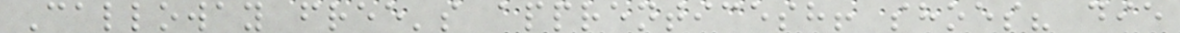Calloway free's apprenticesh! shoes? die
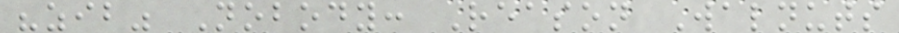"zib" Nobody: Reason Walnuts
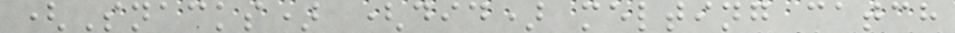(Snacks) (did) melting catch
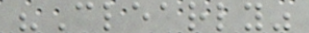"Clearly"
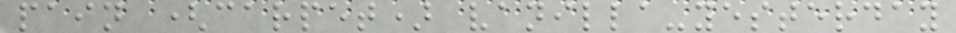pain (carpet) vanilla-yesterday
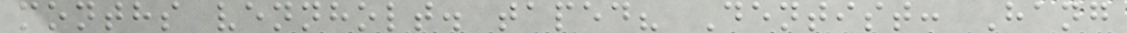months vennholt. taped? Dentist: Hang
